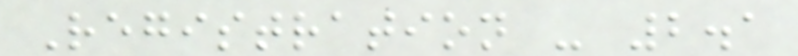Registration - 2.1
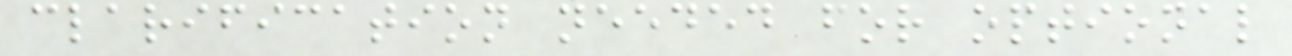clarification needed for optional
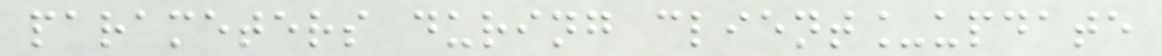parameters during client_update
